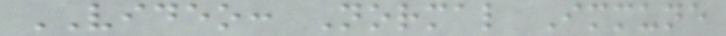VIDEO: Normal Immune
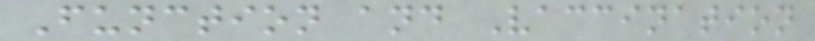Function and Vaccination
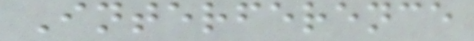Interference
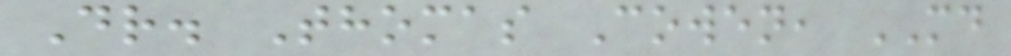Dr. Thomas Cowen, MD
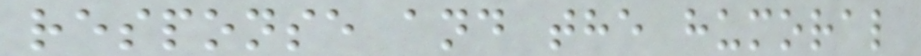response and the humoral
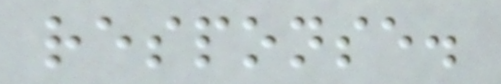response.
